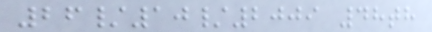26/10/2009 48th
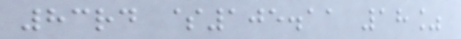83rd $105.11 18%
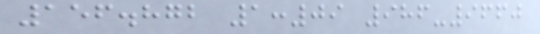156.872 1:09 986-9660
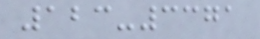123-3371
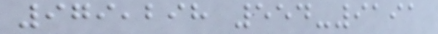979,298 554-9191
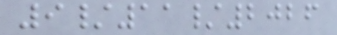9/11/2026
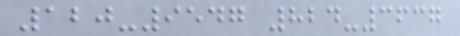120-9547 824-3637
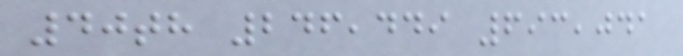40th 246,449 693,041
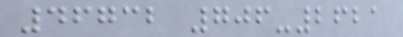46732 706-2621
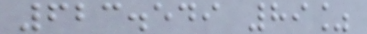623.549 89%
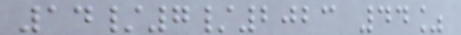14/7/2023 44%
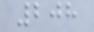208
